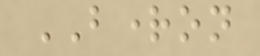BRIGHTON
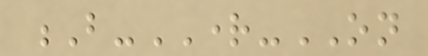B-RIGHT-ON
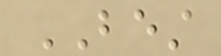BEST
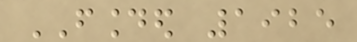FOUNDED 1925
